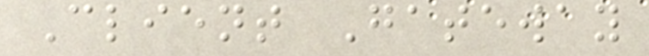Client Gateway
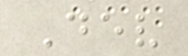Dev
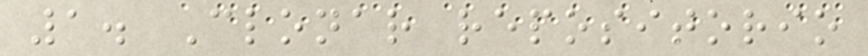1. Clonar repositorio
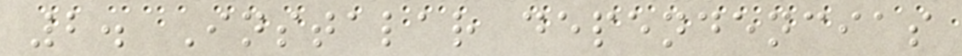2. Instalar dependencias
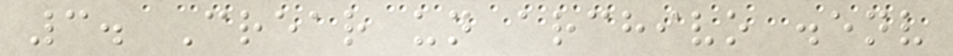3. Crear un archivo .env
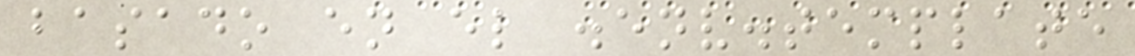basado en el .env.template
